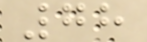78
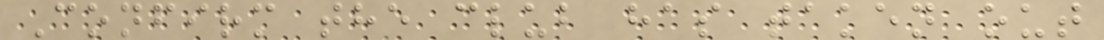Confirm the club has taken out
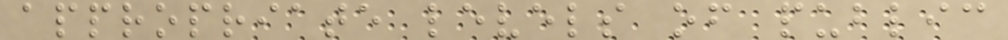appropriate levels of public
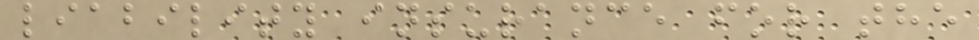liability insurance for the
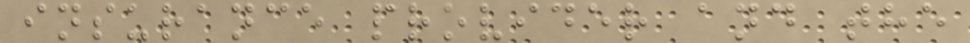insurance provider and the
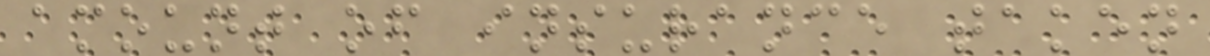amount of insurance taken
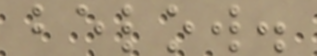below.
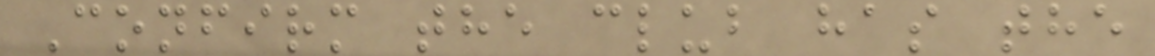Confirm the club has the
